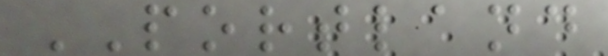PORTLAND
